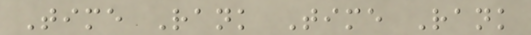Time Rank Time Rank
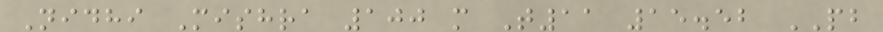Nidhi Mishra 100 m T11 15.52 PB
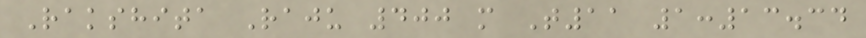Rakshita Raju 400 m T11 1:13.34
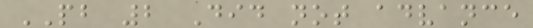PB 2 Did not advance
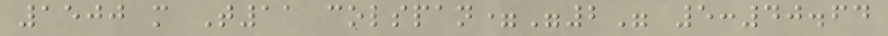1500 m T11 colspan="2" 5:40.64
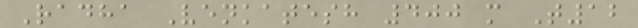Radha Venkatesh 400 m T12
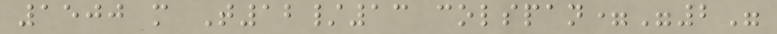1500 m T12/13 colspan="2"
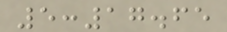5:17.65
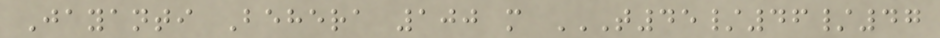Jayanti Behera 100 m T45/46/47
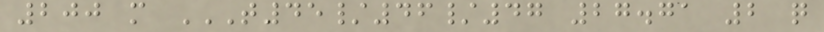200 m T45/46/47 27.71 2 Q
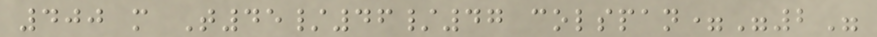400 m T45/46/47 colspan="2"
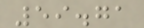59.71
